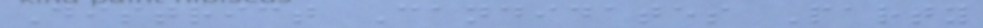District Candidates Party
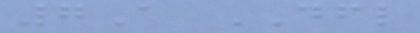7A DFL
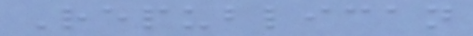Republican
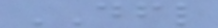DFL
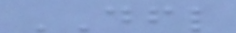DFL
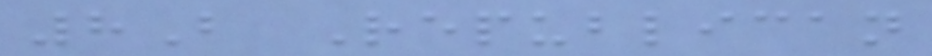8B Republican
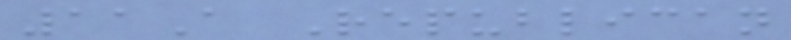11A Republican
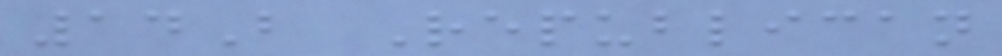14B Republican
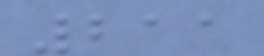211
